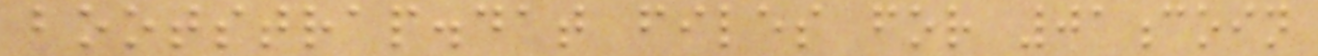bootstrap.dat files for 01coin
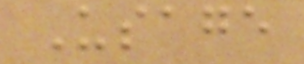Usage
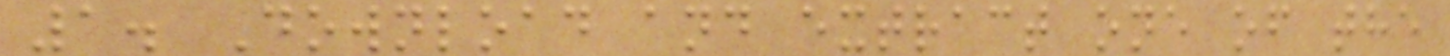1. Download and extract one of the
